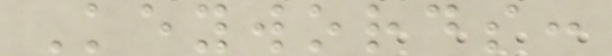Keywords:
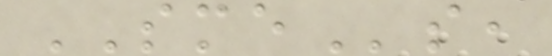SMEs,
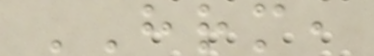HRM,
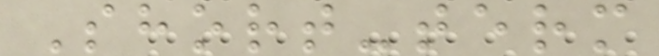Short-term
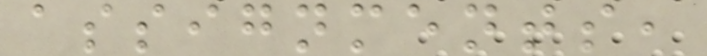assignments,
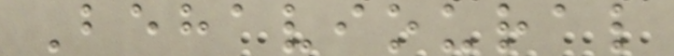Behavioural
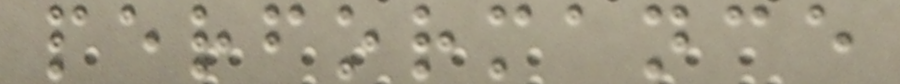performance
